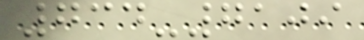734-7109
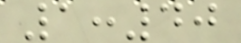1:40
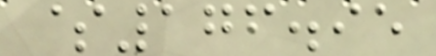$176.95
